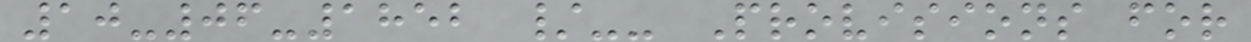10-06-1852 /-- Provisions for
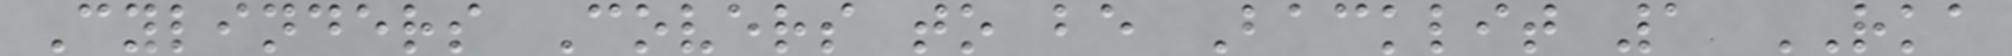Cylinders Covers to be Backlit 1 RKA
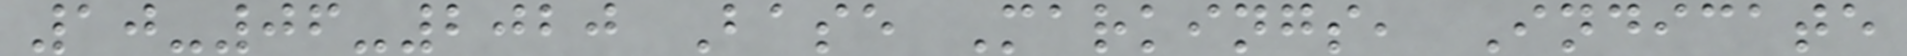10-06-2020 Base Markings, Indicate
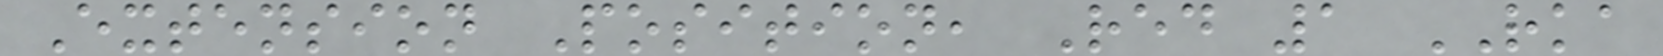Extension Position, Red 1 RKA
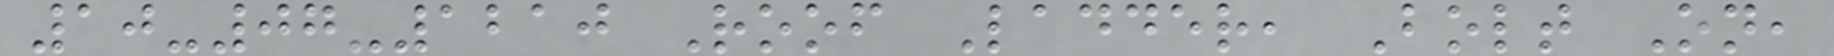10-07-1210 Roof Ladder, Bolt On,
